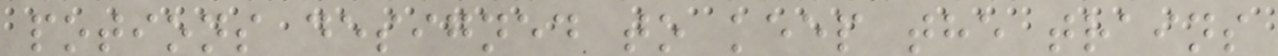potions designed to keep the trains
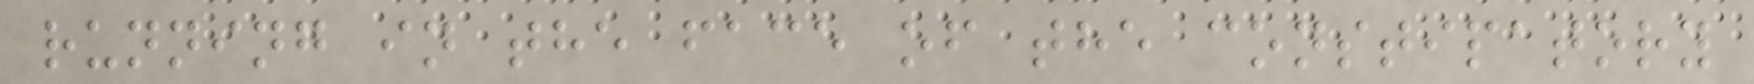running in the face of the constipatory
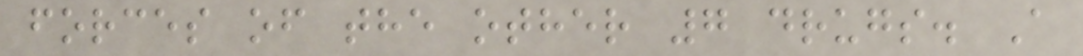forces of the other 7 drugs. A
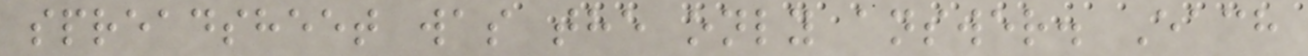spreadsheet was the only answer. Each
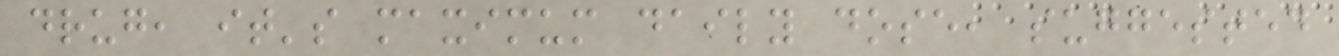drug, it's maximum daily dose, suggested
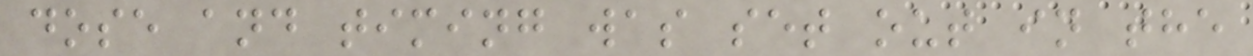dose and timing was set out in the
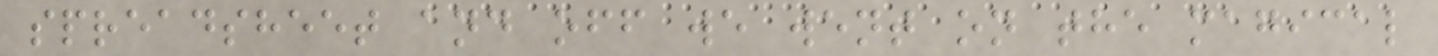spreadsheet and off we went on the magical
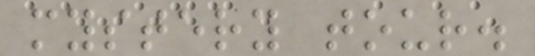mystery tour.
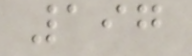197
